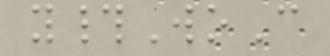y#WoC
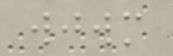wjwm
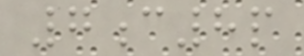7c8p
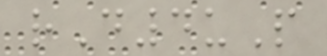rD4uP
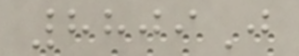8809J
